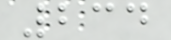234
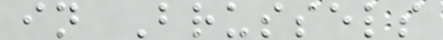in Brussels
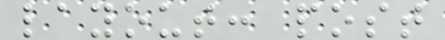layout: post
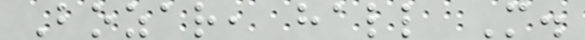Bozar, hall M.
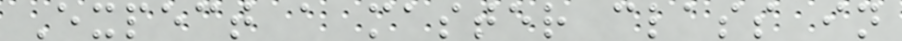Expect a master class in
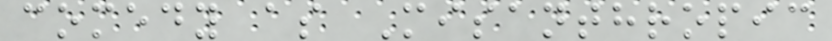comedy as Misanthropic
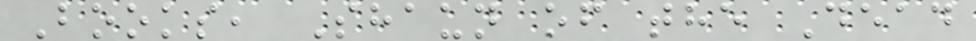Books, Shaun of the Dead
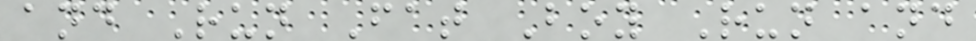and Run Fat Boy Run and
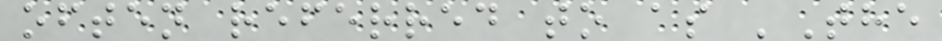often referred to as 'The
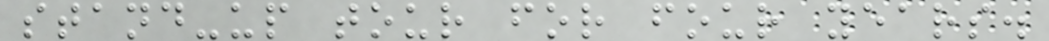stand-up tour for four years.
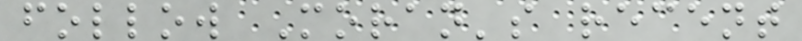follow Moran's recent
